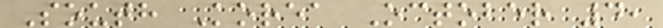South Korea October 4,
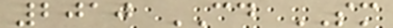2010 CD SM
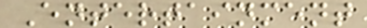Entertainment
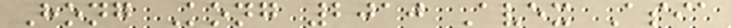Hong Kong 2010 Avex Asia
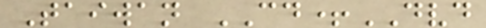Taiwan CD+DVD
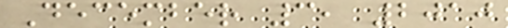December 3, 2010
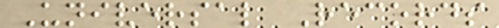Universal Records
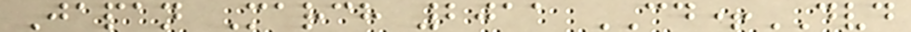Japan March 2011 CD+DVD
